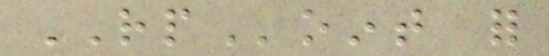RPoint for
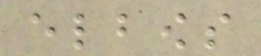elbows
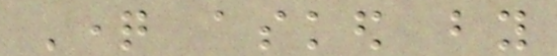Question asked by
